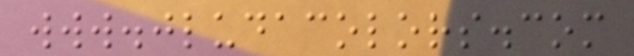www.jludacolors.com
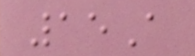15A
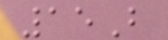15B
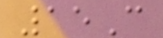15C
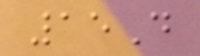15D
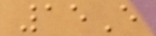15E
